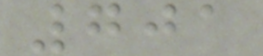701
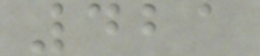421
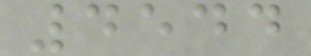4544
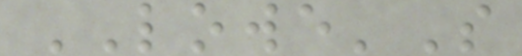LOWE'S
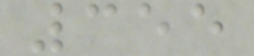355
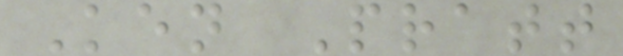Ken Pratt
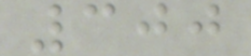300
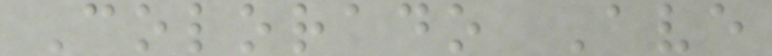Colorado Ave
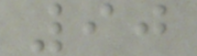90
